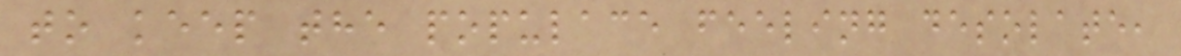to keep the populace feeling desolate,
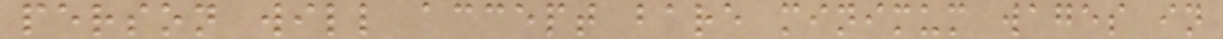person will accept bare minimum wages in
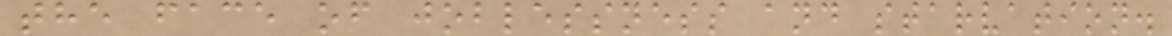the face of joblessness and starvation.
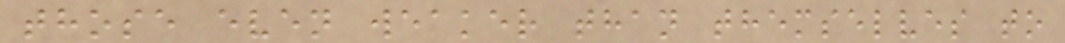those even weaker than themselves to
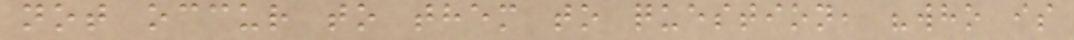not occur to them to question, "who is
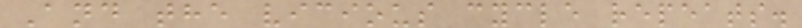And the vicious cycle repeats.
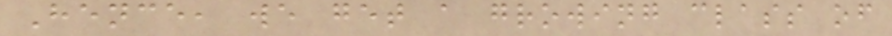Hence, we get a growing class of
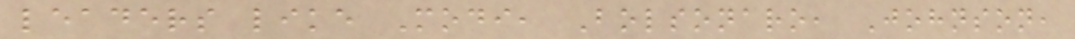leaders like Modi, Bolsonaro, Johnson,
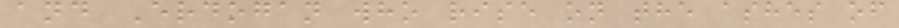and Erdogan who rise on the ashes of
